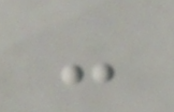-
